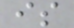is
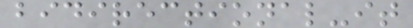bidirectional-it
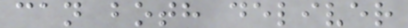can both deliver
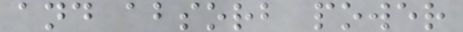and absorb power
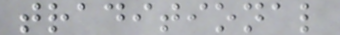traditional
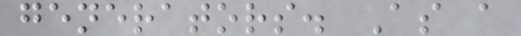generators. As a
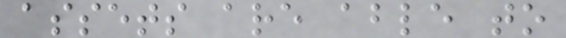assets are able to
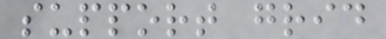support grid
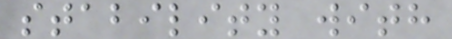stability with
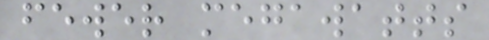fewer megawatts
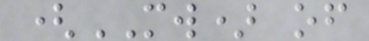(MW) of
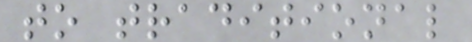to traditional
